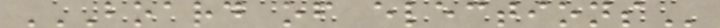BOARD OF ELECTIONS
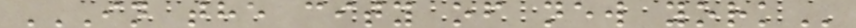IN THE CITY OF NEW YORK
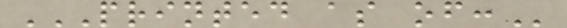PRINTED AS OF:
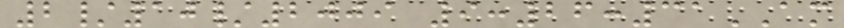2/10/2009 9:26:31AM
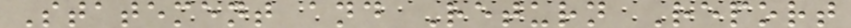Statement and Return Report
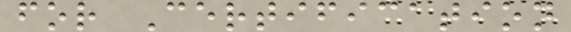for Certification
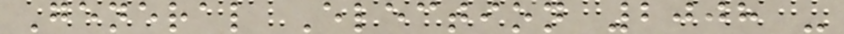General Election 2008 -
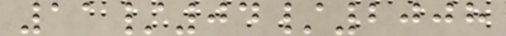11/04/2008
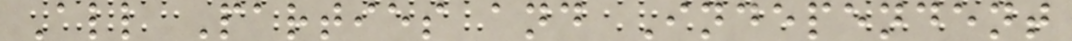All Parties and Independent
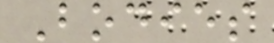Bodies
